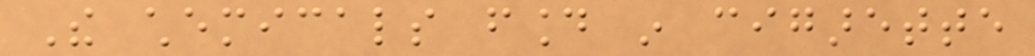The chemicals found in cigarette
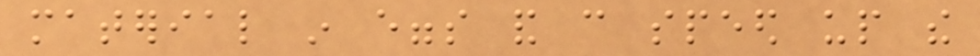material in eggs and can speed up the
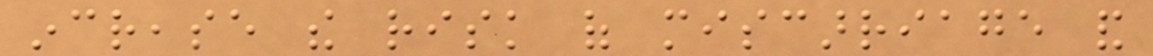increase the risk of miscarriage and
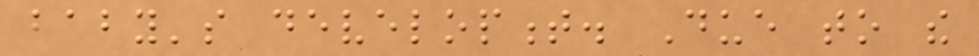baby's development. Due to the
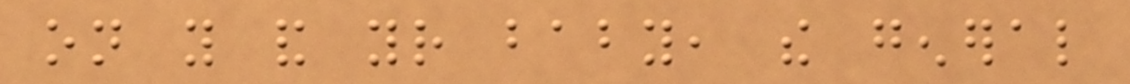on you and your baby, the general
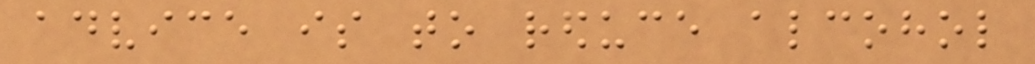advice is to reduce alcohol
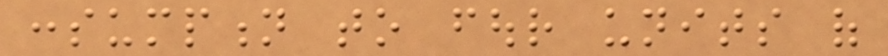consumption to four units of
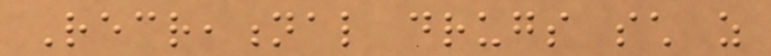Recreational drugs such as
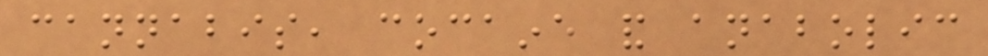cannabis, cocaine and anabolic
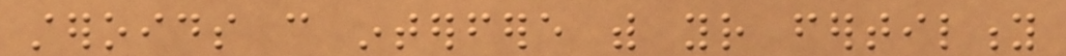steroids can interfere with your fertility
